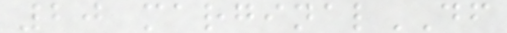20 marginalDF
